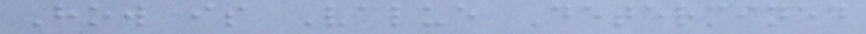How is Value Determined
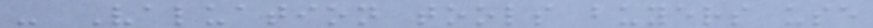- Valuation tools buyers use
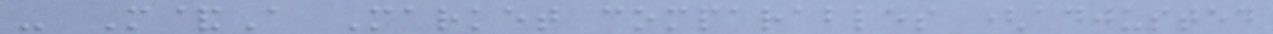- M&A Market comparables (adjusted
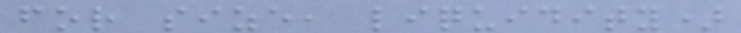for size, liquidity)
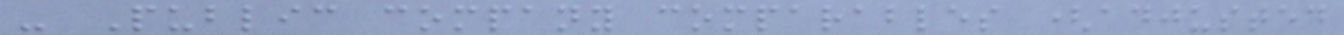- Public company comparables (adjusted
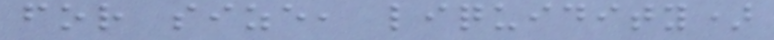for size, liquidity)
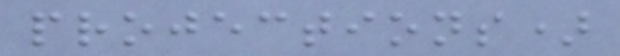projections)
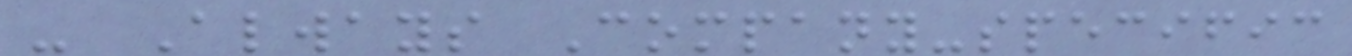- Always Company-specific
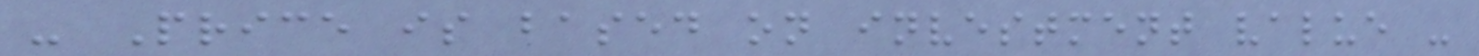- Price is based on investment value -
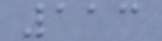113
